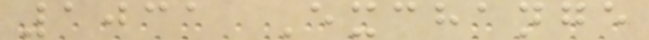1031 Exchange
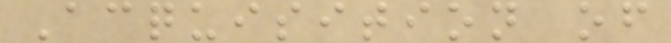Acquisition of
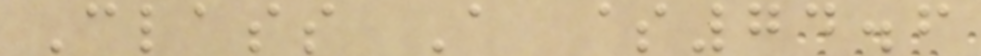Class A $74.6
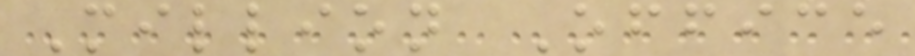Million Office
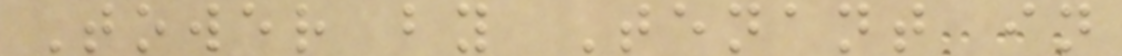Tower by Tenant in
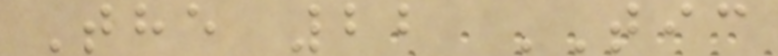The 22 TIC
